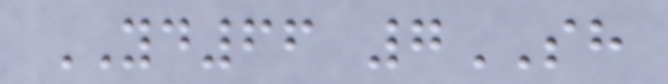YD66 7SH
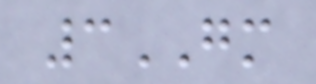3GM
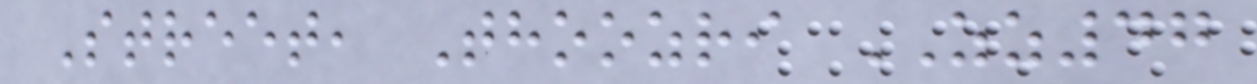Street, Thoozri ZZ47
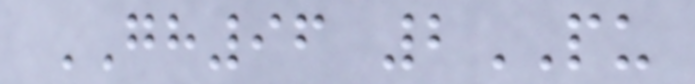GH96 2PU
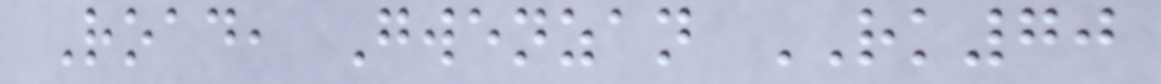Road, Gwenzan RK70
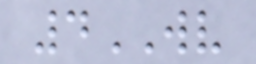4WV
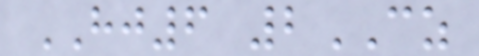HJ6 2CZ
